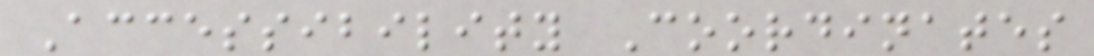Accessibility Coordinates
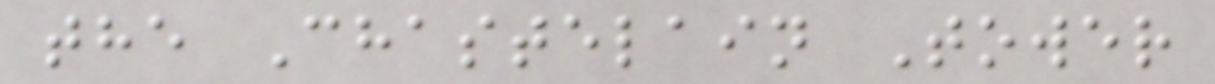the Chastelain Tower
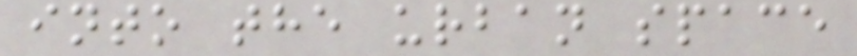into the urban space
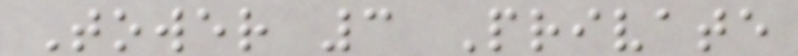Tower 3 Private
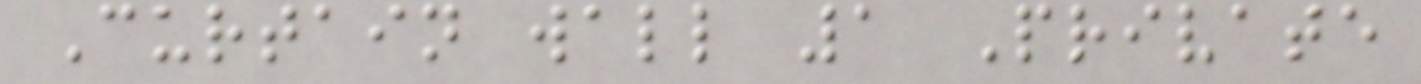Curtain wall 1 Private
